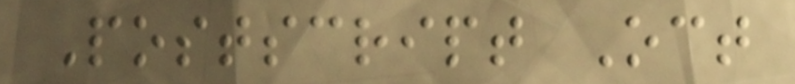Postscript Oct
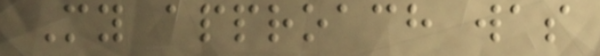My approach was
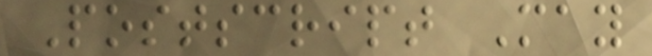Postscript May
